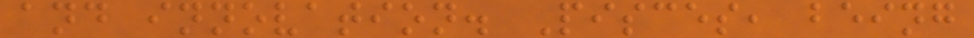and innovation. Pisces, being
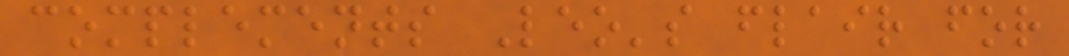complements Leo's flair for
